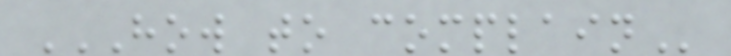HOW TO COMPLAIN
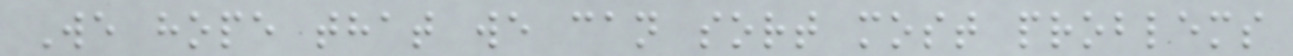We hope that we can sort most problems
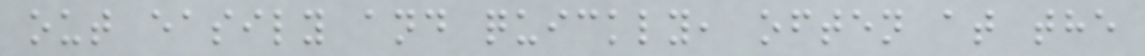out easily and quickly, often at the
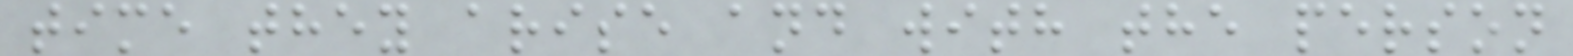time they arise and with the person
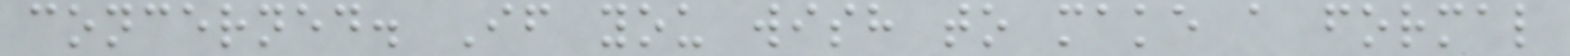concerned. If you wish to make a formal
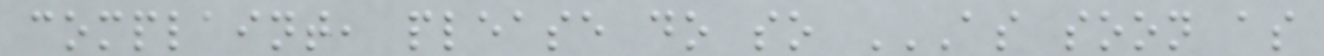complaint, please do so AS SOON AS
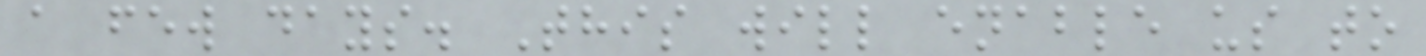a few days. This will enable us to
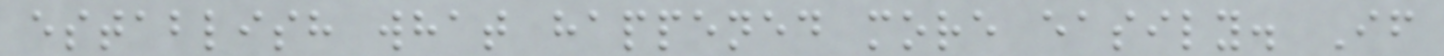establish what happened more easily. If
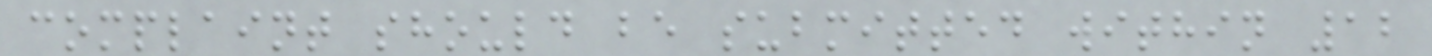complaint should be submitted within 12
